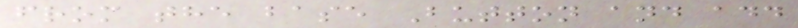from the base Button and add
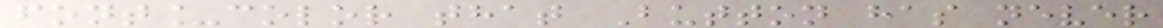font_color that Button has never
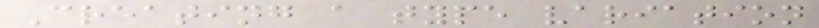Creating a type variation
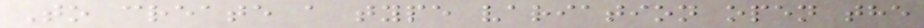To create a type variation open the
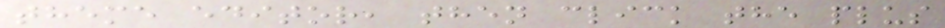theme editor, then click the plus
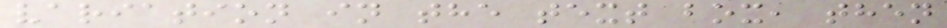variation in the text box, then
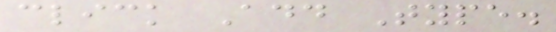click Add Type.
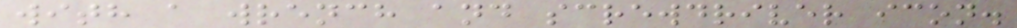with a wrench and screwdriver icon.
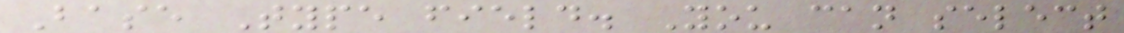Base Type field. You can select
